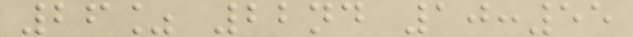26% 22nd 10:55
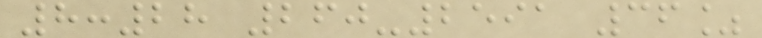8:28 260-2591 36%
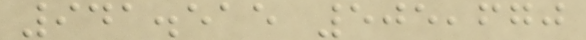941.515 505,670
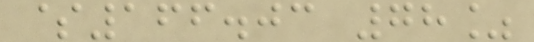$166.03 78%
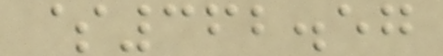$362.57
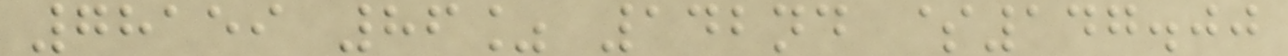78159 86% 142nd $147.00
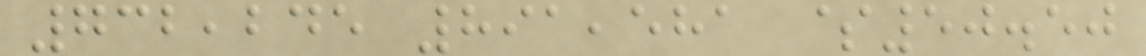732,245 891,581 $50.50
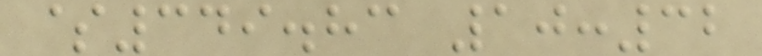$349.83 10:32
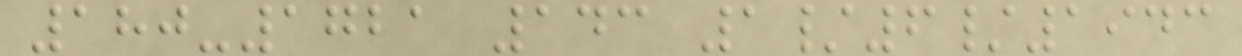180-1721 143 1/6/1943
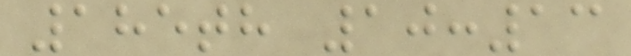185th 10:13
